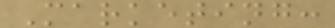Marketing:
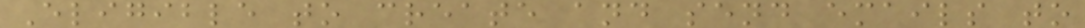Eligible to create and send emails to
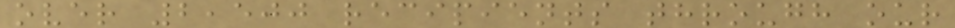over 2,500 recipients through our
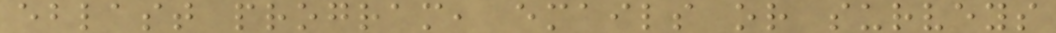eblast program, emails or surveys
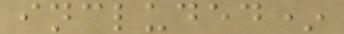included*
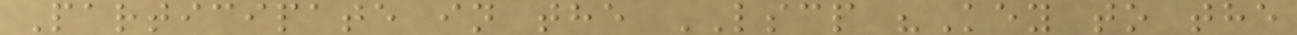Participate in the LSCP "Key to the
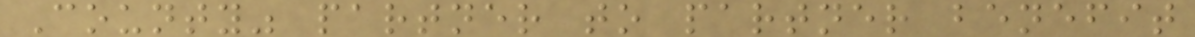County" partner to partner benefit
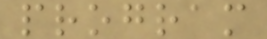program
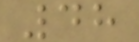48
